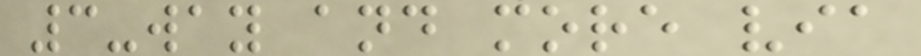3-way and more via
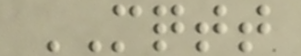MQTT
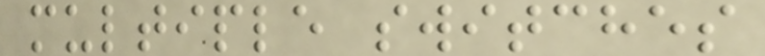multiple switches
